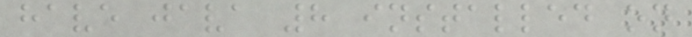have java 8 installed on
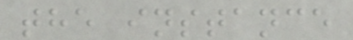the instance
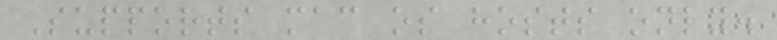Supports mac os hosts only.
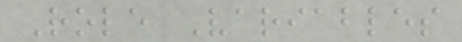Role Variables
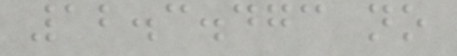12.3.473 no
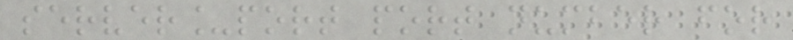server_port port number for
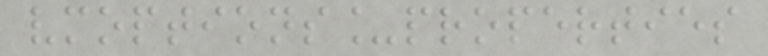vmoptions_properties
